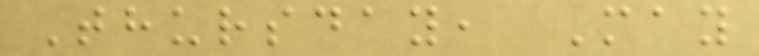Thursday, May
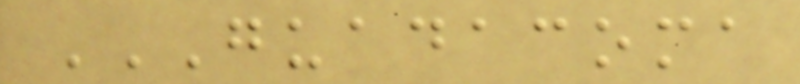GUADACOMA
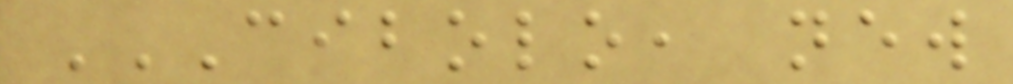CIBOLO, NEW
